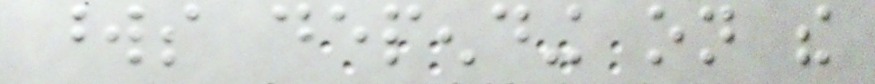words depending on the
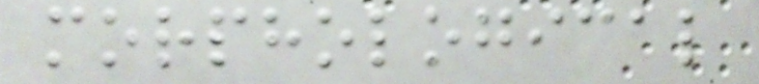morphological
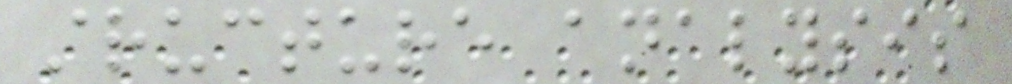structure analysis
